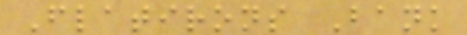Flatirons Bank
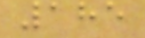185
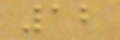12
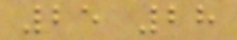25 28
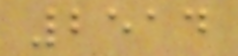2514
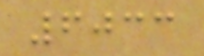6033
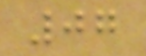07
